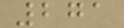271
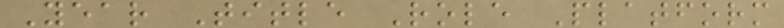Year Title Role Platform
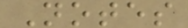Notes
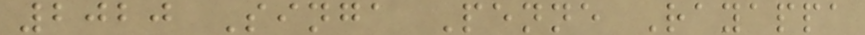2020 Singa Penne Rayappa
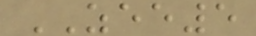ZEE5
